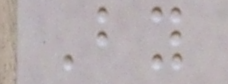By
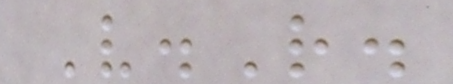V.R.
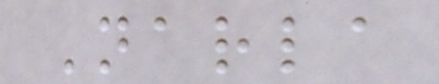Narla
